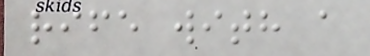rife with a
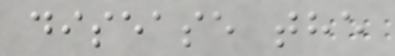disease the
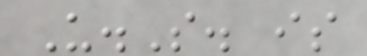U.S. is
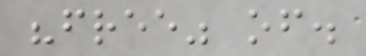"free" of.
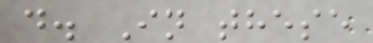d. In these
